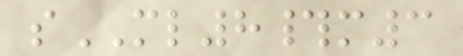sML8#m3
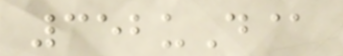352uD@
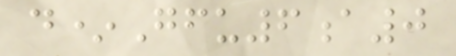d*Gfu6a0
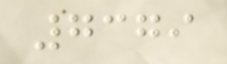7379
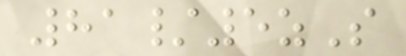81/5zS
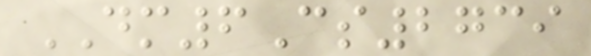DM6Cs2739
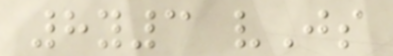8y3 vJs
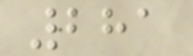281
